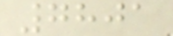7801
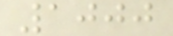1000
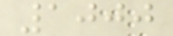1000
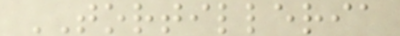TORTILLERIA
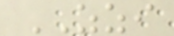ZZI
